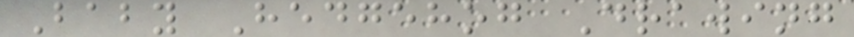Baby Hedgehog Drawing
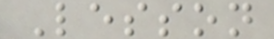Lesson
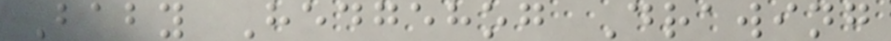Baby Hedgehog Drawing
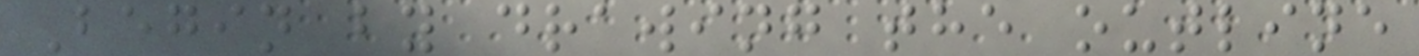Begin by drawing the outline
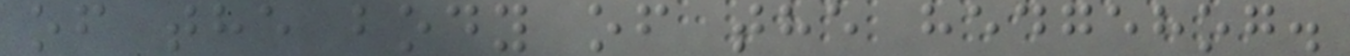of the body of the hedgehog.
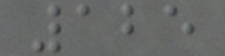125
